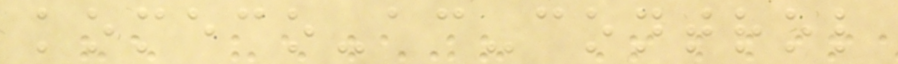komeco-ac-control
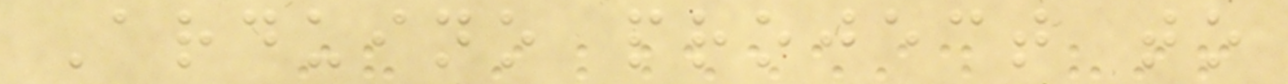Arduino project to
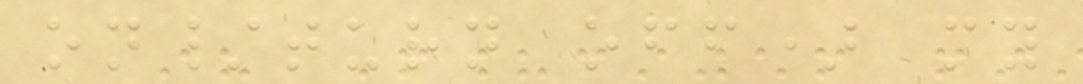on/turn off) my
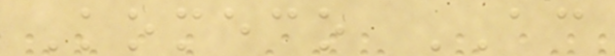Komeco AC
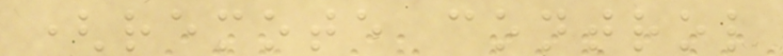(remote control
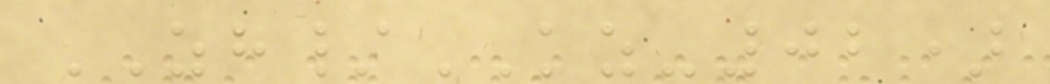ZH/KZ-02)
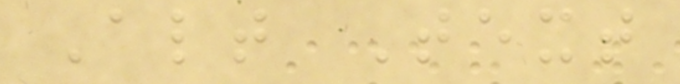Alt Text
